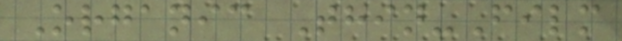Organic Thin-Film
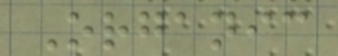Organic
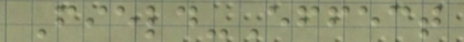Field-Effect
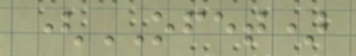(OFET)
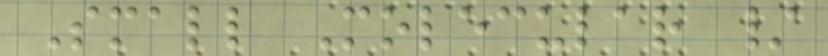Small Molecular /
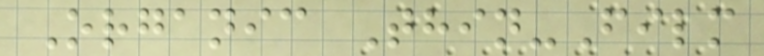Organic Thin-Film
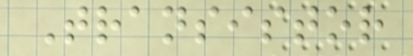Transistor
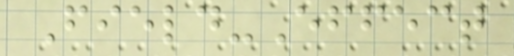Field-Effect
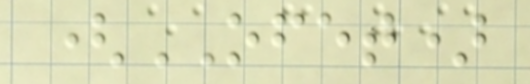(OFET)
